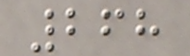268
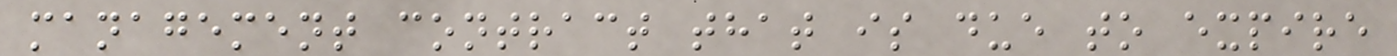management contract that is due to expire
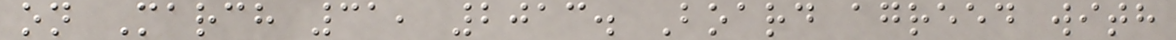on March 31, 2013. Board agreed with
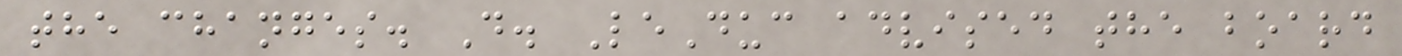the changes. D. LeDuc advised the board
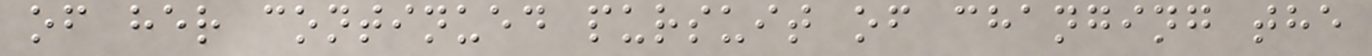of her continued pursuit of changing the
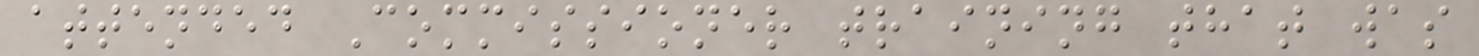attended Commissioner training that was
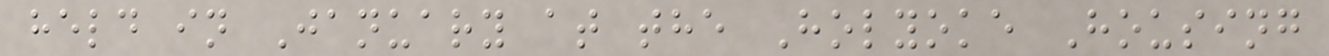held in January at the Holyoke Housing
